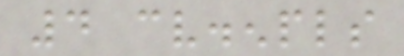4 cv.enpls
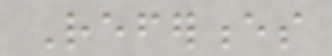References
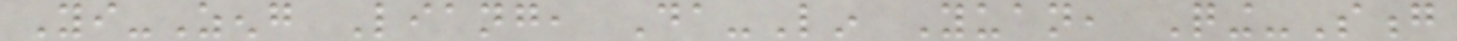Yi-Zeng Liang, Da-Lin Yuan, Qing-Song
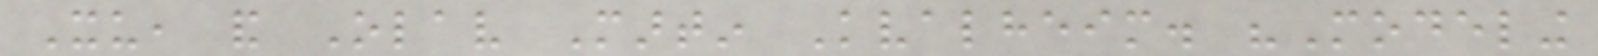Xu, and Olav Martin Kvalheim. "Modeling
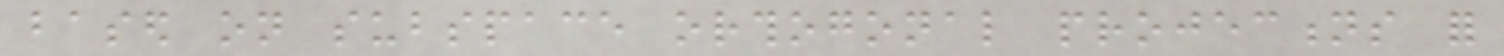based on subspace orthogonal projections for
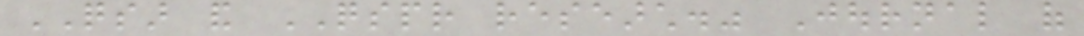QSAR and QSPR research." Journal of
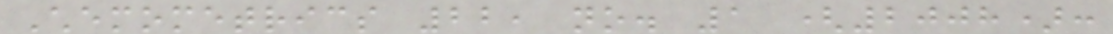Chemometrics 22, no. 1 (2008):
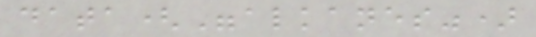data("alkanes")
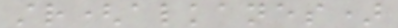str(alkanes)
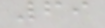69
